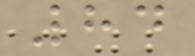84
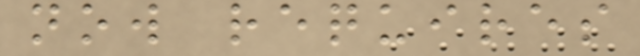now requires
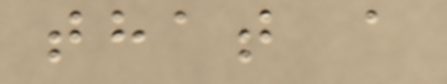that a
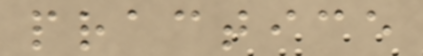practice
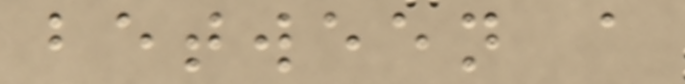between a
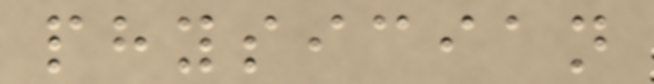physician
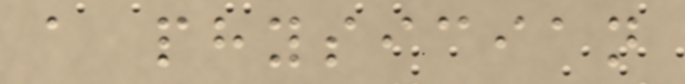a physician
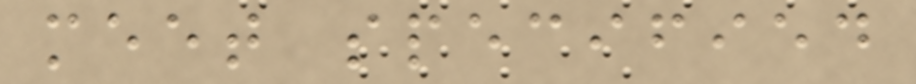meet specified
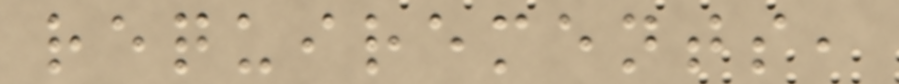requirements,
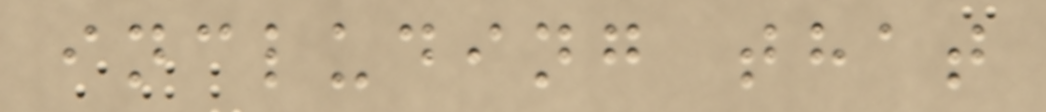including that
